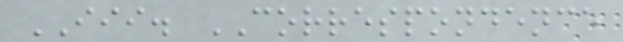III. CORRESPONDENCE
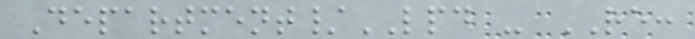Department/LPD - RE:
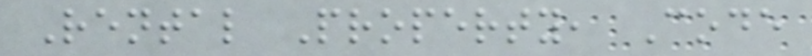Rental Property, Code
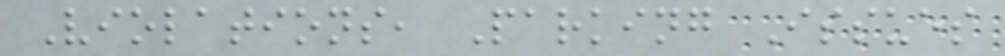Violations, Parking Issues
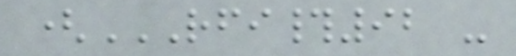(RFI#92 -
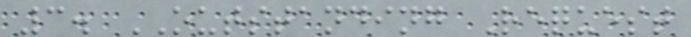3. OUTSTANDING Request
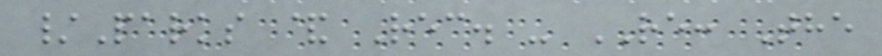/Parks & Rec. - RE: The
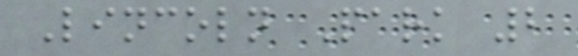Lincoln Park 2
